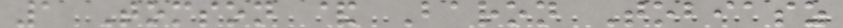1 Tomson & Baron Tobiasz
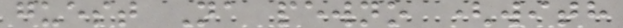guest Na pewno (with
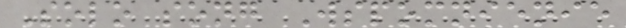Solo song Wspomnienie
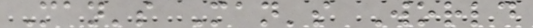Man's Man's World
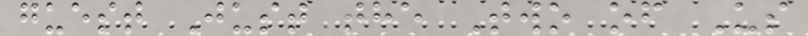guest Just the Two of Us
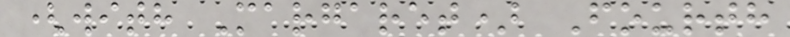(with Margaret) Fourth
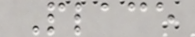Place
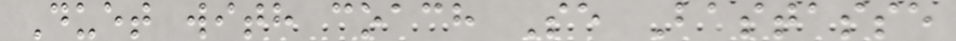Duet with coach Se Bastasse
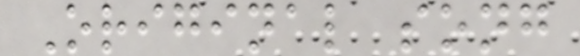Original song
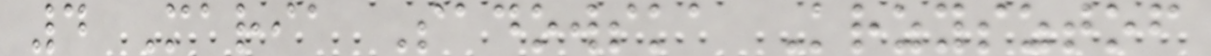4 Maria Sadowska Krzysztof
